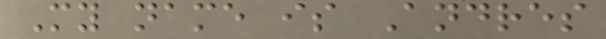My name is Andres
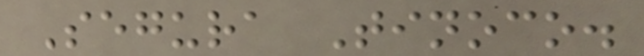Segura Tinoco.
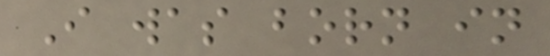I was born in
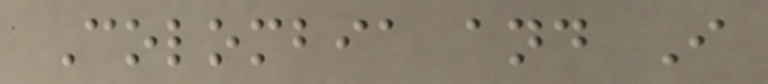Colombia and I
